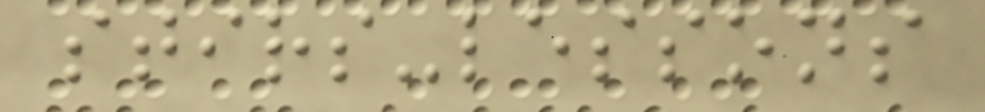stirs-lessons
